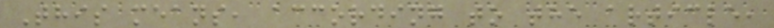This means, according to the article,
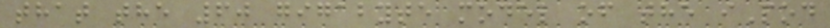that the 60 gigabyte model of the iPod
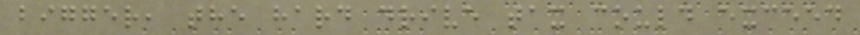bigger, the hard drive tax could exceed
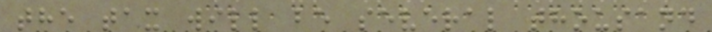the tax will be several thousand
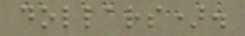dollars).
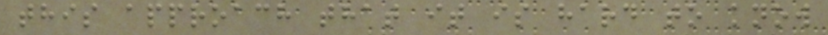this approach that it is hard to know
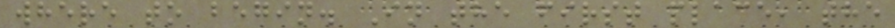where to begin. In the first place, the
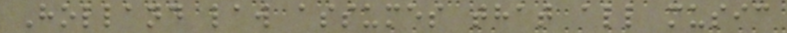Holland law assumes that all music
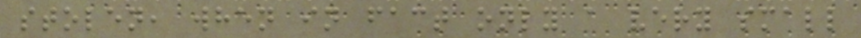stolen, when in fact only a very small
